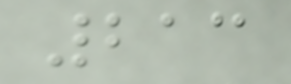213
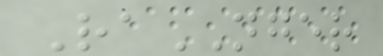RaNGER
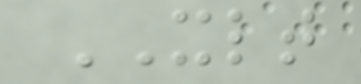XLT
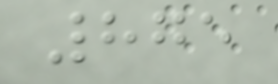875
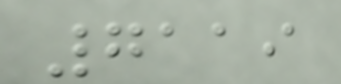7119
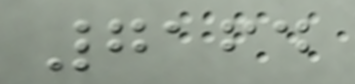7164
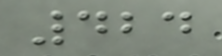424
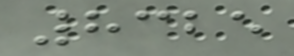8325
